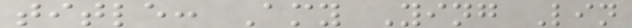title: Amy Ying Lin
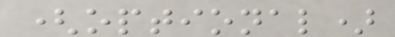(optional)
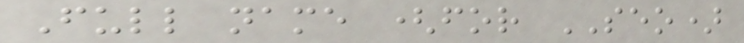Full name (for SEO)
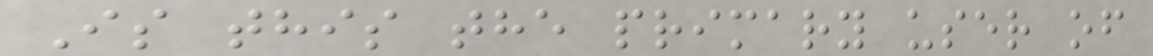Is this the primary user of
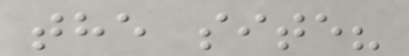the site?
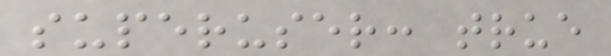superuser: true
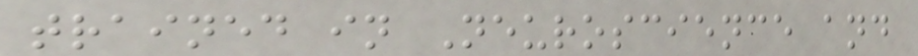trained in Neuroscience and
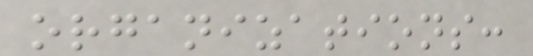organizations:
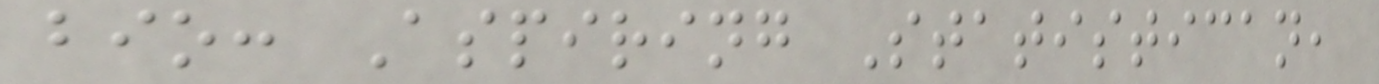bio: Aspiring Statistican,
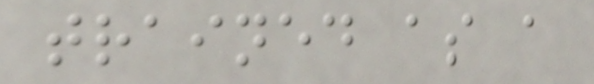trained as a
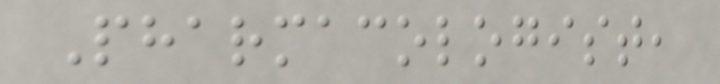Pharmacologist,
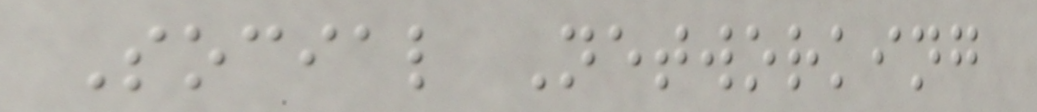Social Networking
